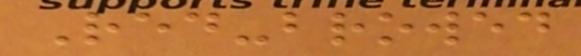Red-browed
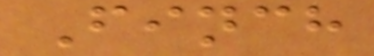Finch
